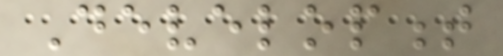Development
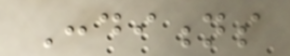Conditions
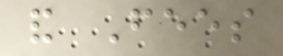and Fees
